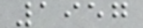1957
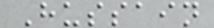Hussain
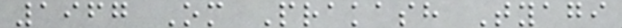1967 Om Prakash Tyagi
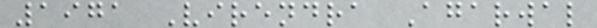1971 Virendra Agarwal
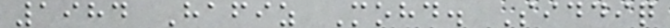1984 Hafiz Mohd. Siddiq
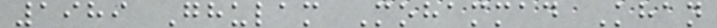1989 Ghulam Mohammad Khan
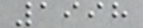1998
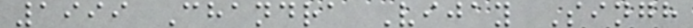1999 Chandra Vijay Singh
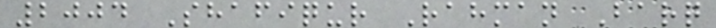2004 Shafiqur Rahman Barq
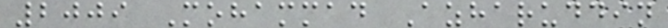2009 Mohammad Azharuddin
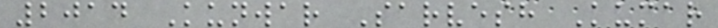2014 Kunwar Sarvesh Kumar
